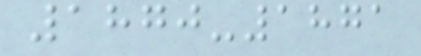1870-1871
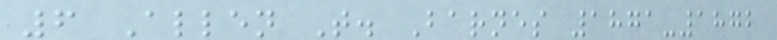6 Allen T. Barnes 1871-1872
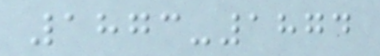1873-1874
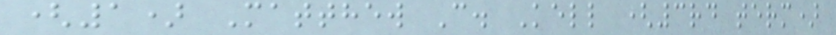(1) Matthew C. Kell (3rd term)
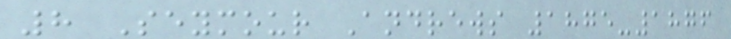8 Seymour Andrews 1875-1876
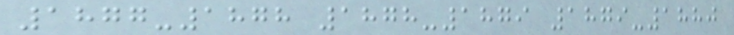1877-1878 1878-1879 1879-1880
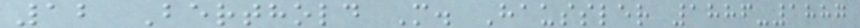12 Berthold M. Haussler 1886-1887
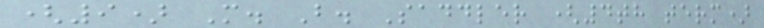(9) M. B. Saddler (4th term)
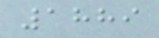1889
